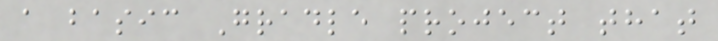a basic Gradle project that
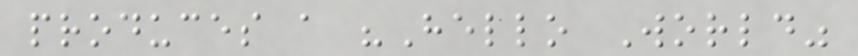produces a "Hello World"
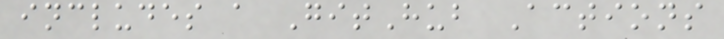includes a GitHub Actions
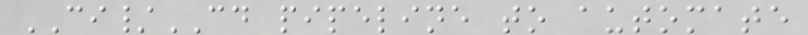CI/CD pipeline to automate
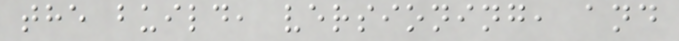the build, versioning, and
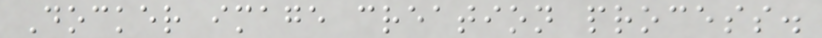Docker image creation process.
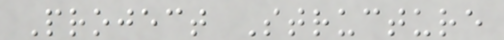Project Structure
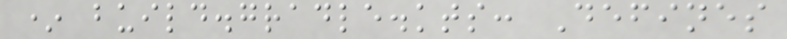* build.gradle.kts: Defines
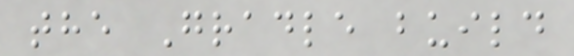the Gradle build
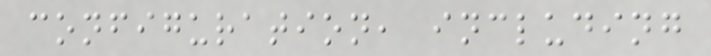configuration, including
